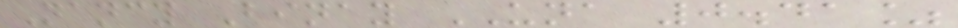Nancy Binay UNA 0.41%
